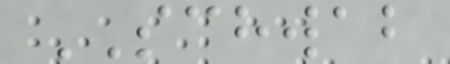SCHWAB
